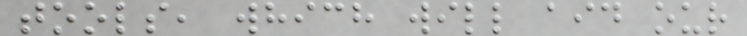tools, which will aid our
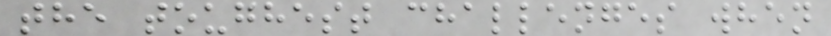the toughest challenges when
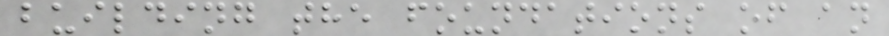building the foundations of an
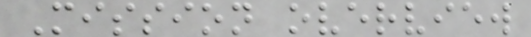Mission overview
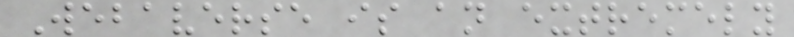Webaverse is an extremely
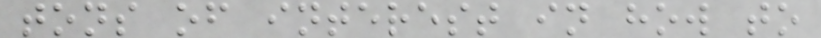tons of interest in how to
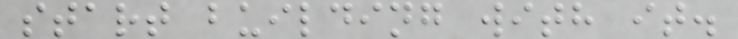start building with it.
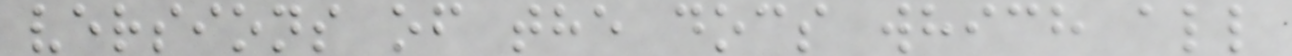versions of the docs which all
